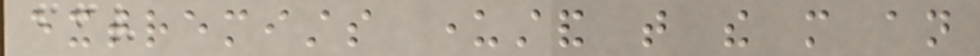extremists understand that the more an
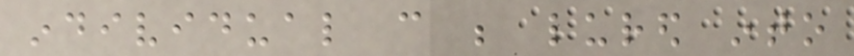individual can be lured into
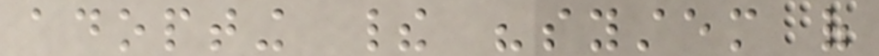adopting their "system of
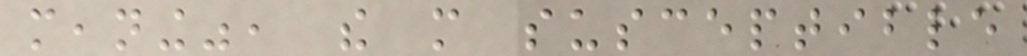meaning", the more susceptible
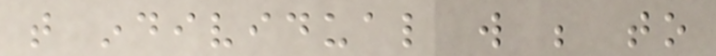that individual will be to
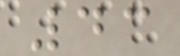43
